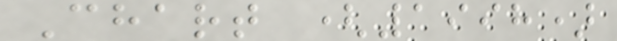Chart (1998)
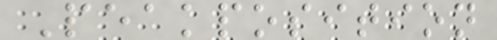Peakposition
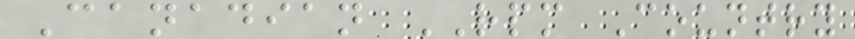Canadian RPM Country
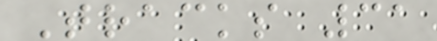Tracks 31
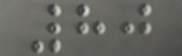80
